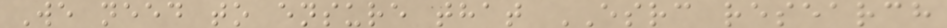We need to ensure that ESRC research
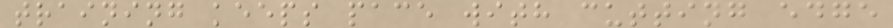training keeps pace with cutting edge
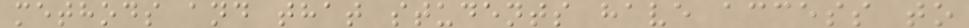methods and that students have access to
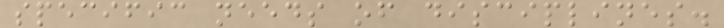specific needs of disciplines.
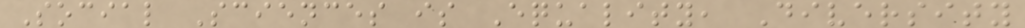Social Sciences is Equality, Diversity
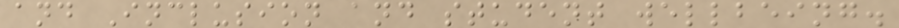and Inclusion and student wellbeing.
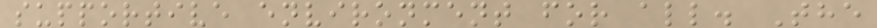supportive environment for all. The
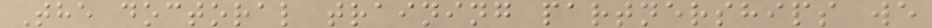The doctoral training partnerships we
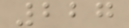227
